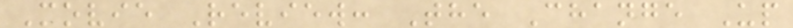Movie Review: The Change Up
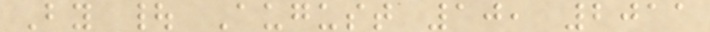By | August 10, 2011
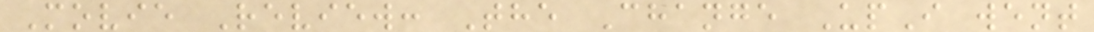Movie Review: The Change UpI went
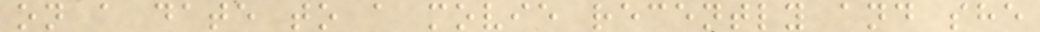on a date to a movie recently and she
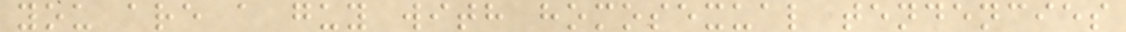you are a guy with homosexual tendencies
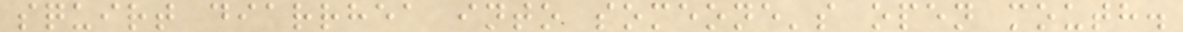squirt diarrhea into someone's open mouth.
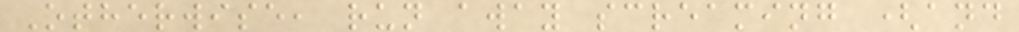Otherwise, run away screaming (and
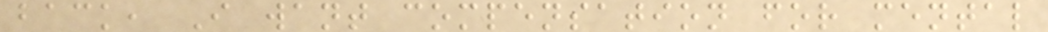back, I want compensation for mental
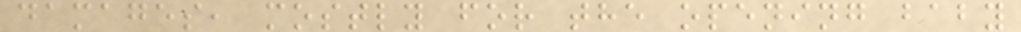damages, mostly for the opening baby
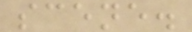scene.
